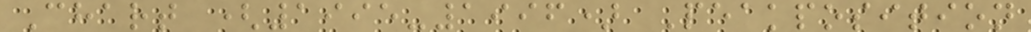Chart (1995-1996) Peakposition
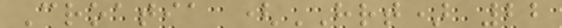Croatia (HRT) 22
